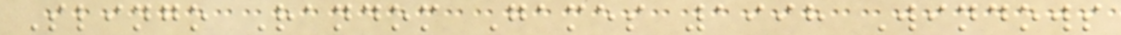Slingo Random Games 1998 Windows
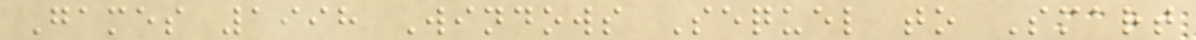Games 1998 Windows Sequel to Smart
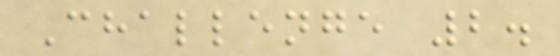Challenge 2.
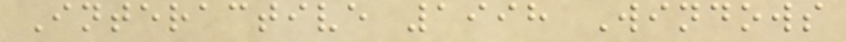Interactive 1998 Windows
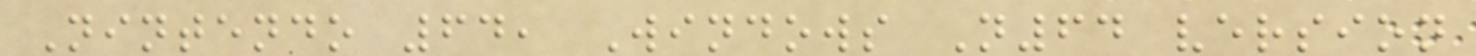Nintendo 64, Windows N64 version
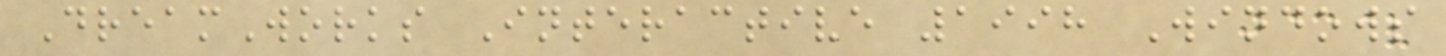DreamWorks Interactive 1998 Windows
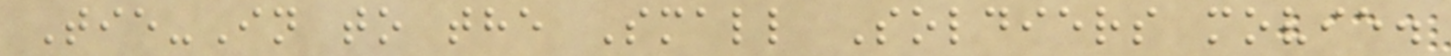Tie-In to the Small Soldiers movie.
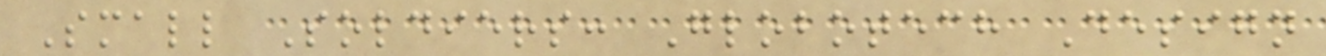Small Soldiers: Globotech Design
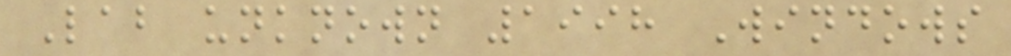Lab unknown 1998 Windows
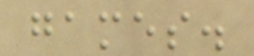games.
